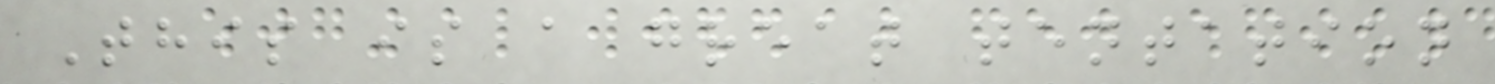This is a great tentation
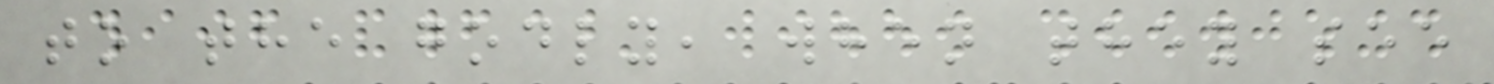to the godly, when they see
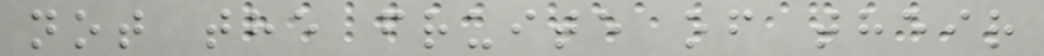not the fruite of their
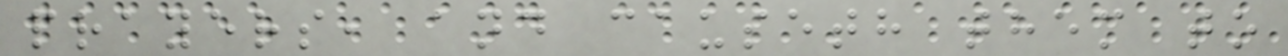prayers, and causeth them to
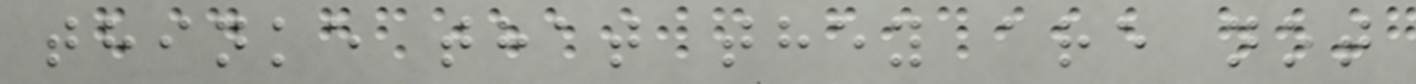thinke that they are not
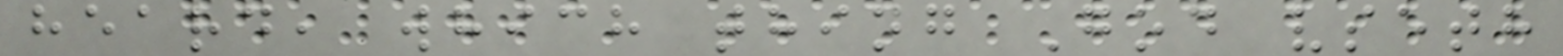heard, which thing God vseth
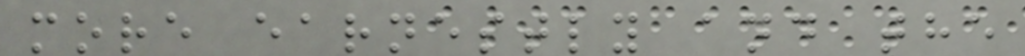more earnestly and the
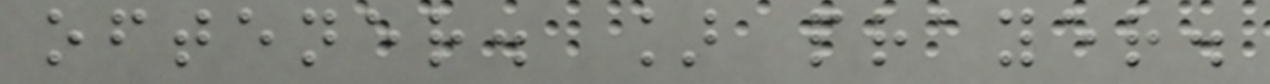oftener. ] prayer.
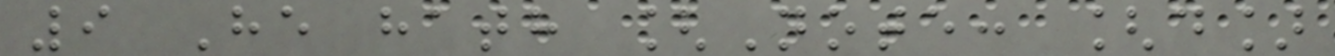9 He hath [Note: [d]
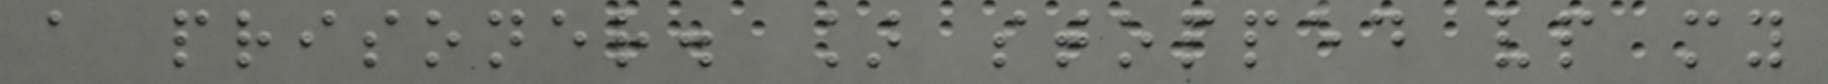a prisoner. ] stopped vp my
